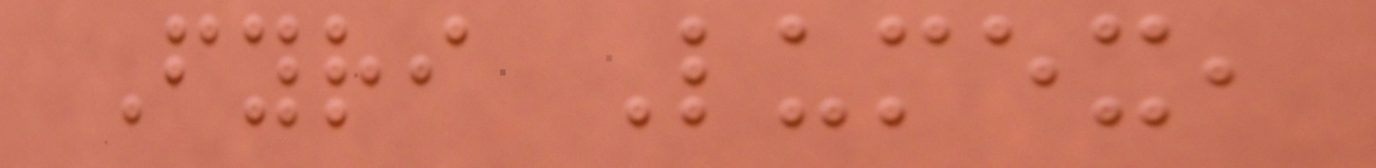Fyri Lumex,
